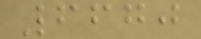6670
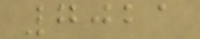7021
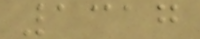1317
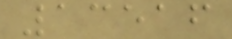13516
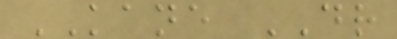KANE DR
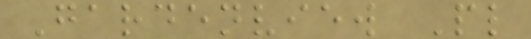Gardenview Pl
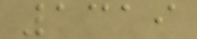1319
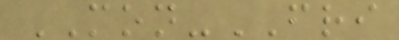MON-FRI
